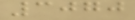3070
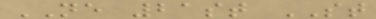NE 21st ST
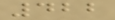422
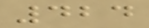424
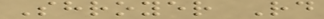Shroyer Rd
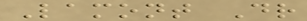Lamont Dr
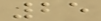25
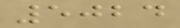5024
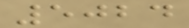5024
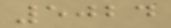5024
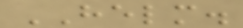HELM.
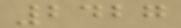2427
